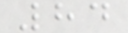84
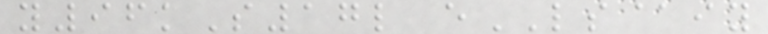y96kS17l eLS@iy
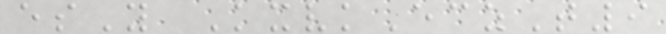esY KxvkEczT9
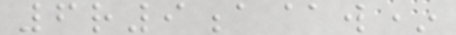6r9a@w*
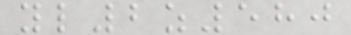yl2z580
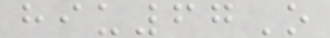hiu67O
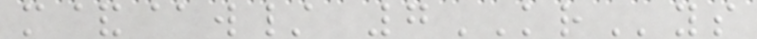m&@w/ 7KRys
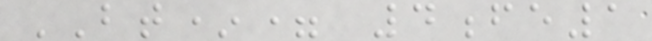BT*= 4fe1
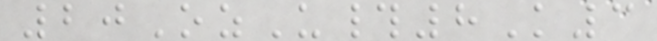20OzU#8K3
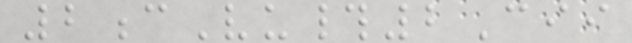2cVu#2Cii
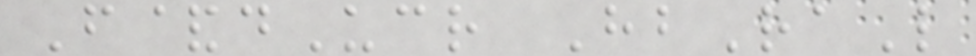F&dUcr HbRaL
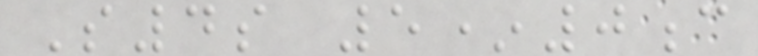S4s 5*0c
